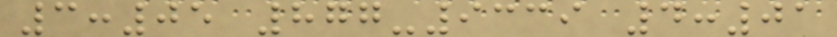3:05 877-9339 4:01
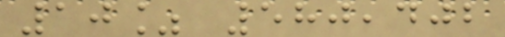10% 580,402
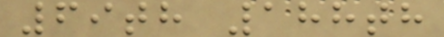69th 188th
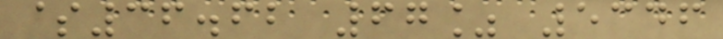$36.62 67% 5346
